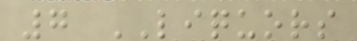7 LIQUORS
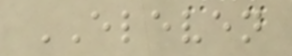ELEVEN
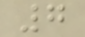7
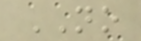NO
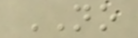NO
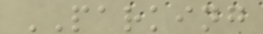PARKING
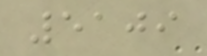5109
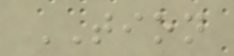TION
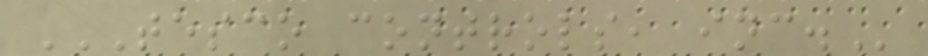TESCO CONTROLS, INC.
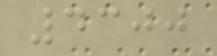4300
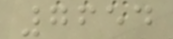7654
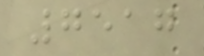7517
